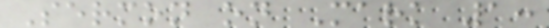Sermon on Mark 1:
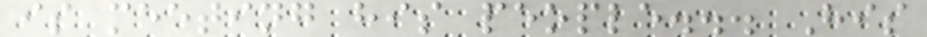is meeting his people... His
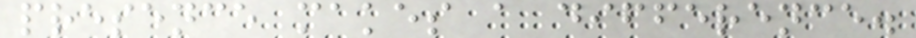presence makes a difference.
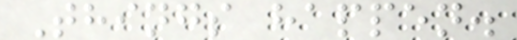Things happen.
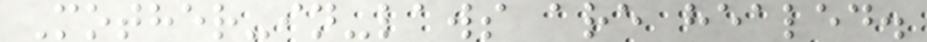Mother-in-laws are healed.
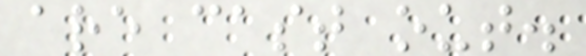are cast out.
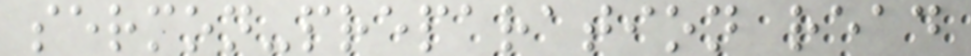sermon-preparation read
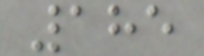185
